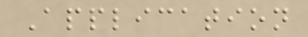Application
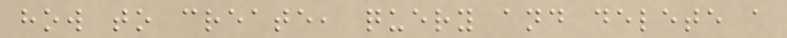how to create, query and delete a
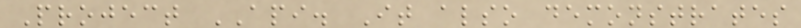Project API. It also demonstrates
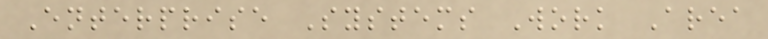Enterprise Systems Work Area
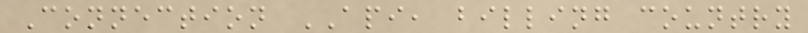Connection API, billing country
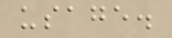usage.
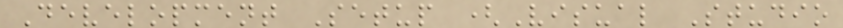Development Setup (Visual Studio
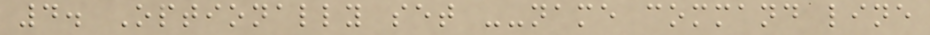4. Optionally set --name command line
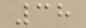38
